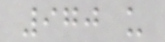970 us
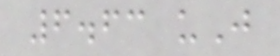6.63 uJ
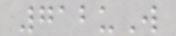712uW
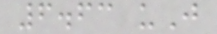6.63 uJ
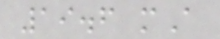19.6 mA
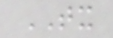TX
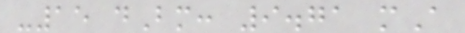-15 dBm: 9.71 mA
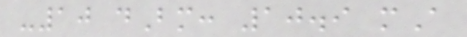-10 dBm: 10.9 mA
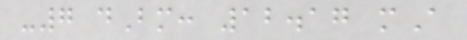-7 dBm: 12.17 mA
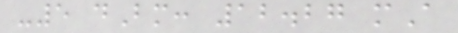-5 dBm: 12.27 mA
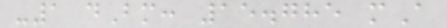-1 dBm: 15.785 mA
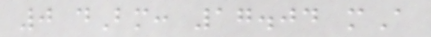0 dBm: 17.04 mA
